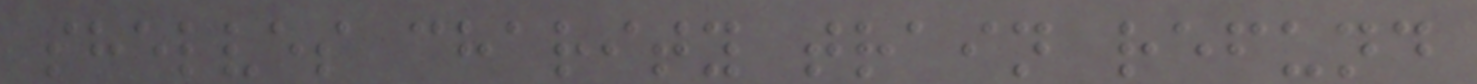shelves charity train refund
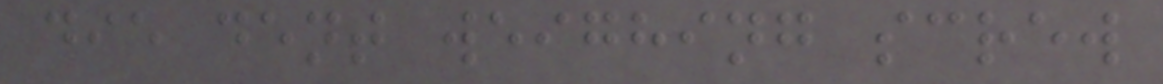die dent weighing screw
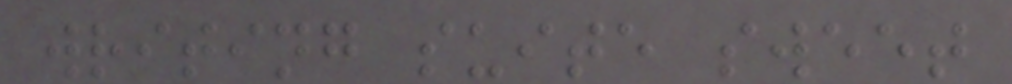writing suite sweet
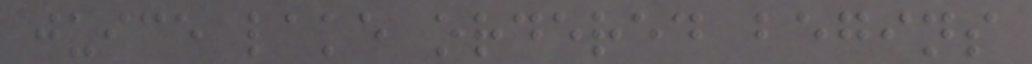juice lake ordered begins
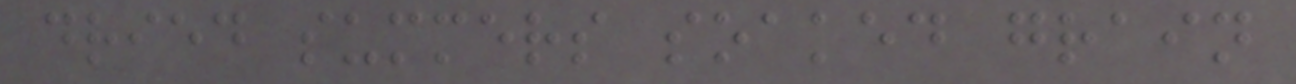dried summers soaked grain
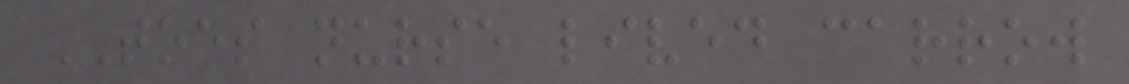TOES nurse lived carrow
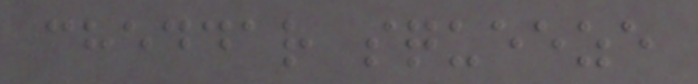cheddar squeeze
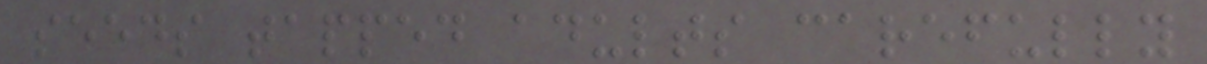seeds tapped adults carefully
